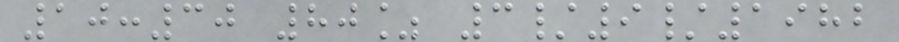10:30 80% 3/9/1982
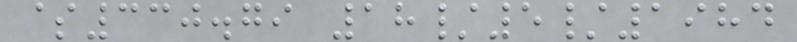$330.79 18/5/1984
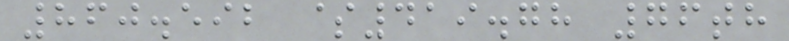860.592 $419.78 76th
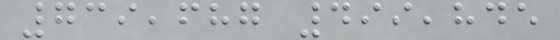739,687 499,845
